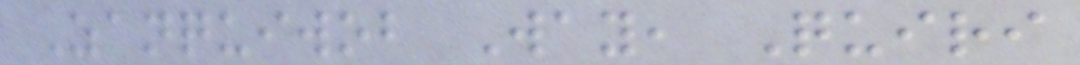Zanquiwob Way, Quiri
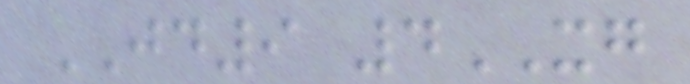JD9 4XG
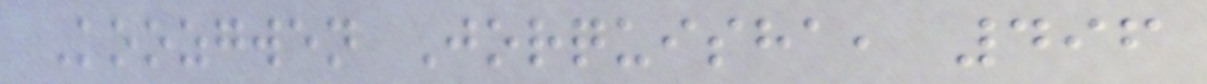Koozgwen Jorquisha, 496
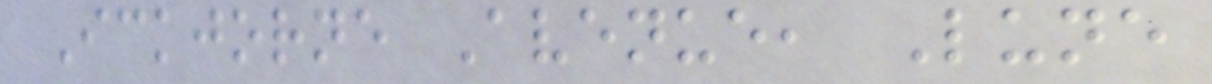Ickjorne Avenue, Lune
